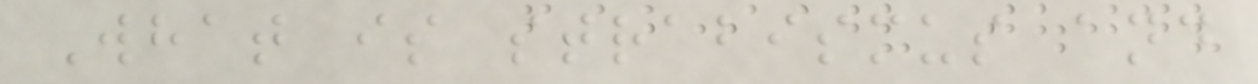What is strabismus and
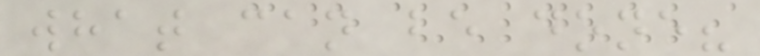what can be done?
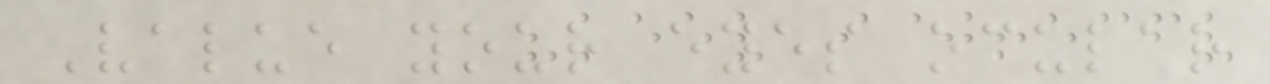Value your eyes ocular
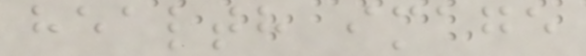health image
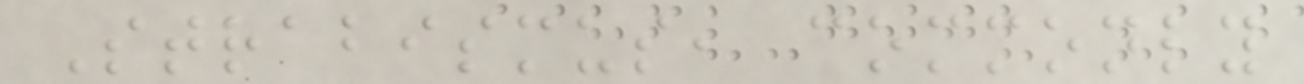Strabismus, commonly
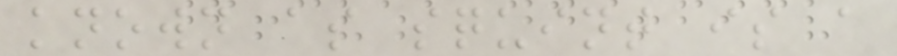known as squint is a
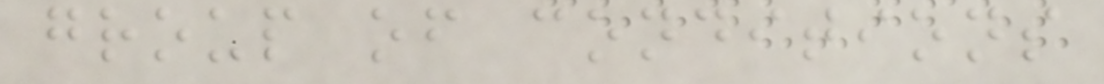group of conditions
